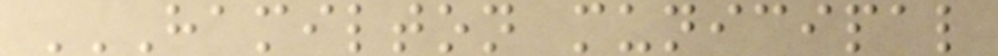HAMILTON MUNICIPAL
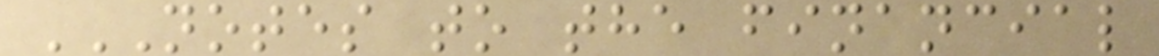NOTES TO THE FINANCIAL
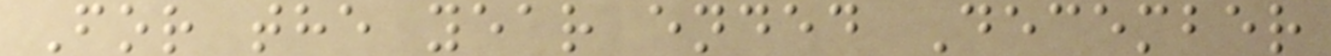For the year ended December
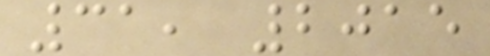31, 2015
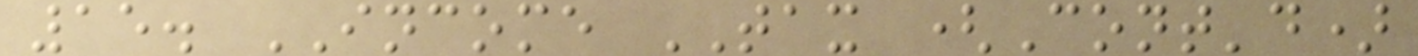15. INCOME TAX (Cont'd)
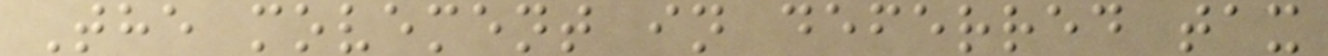The movement in deferred tax
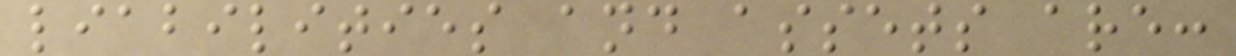liabilities and assets are:
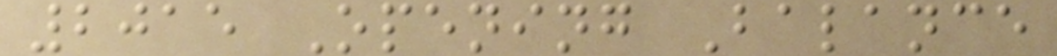2015 Opening Balance
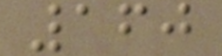160
